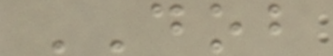DOB
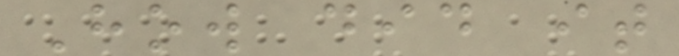How did it
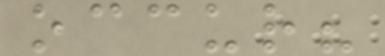occur?
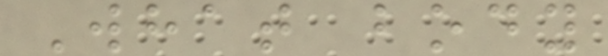What body
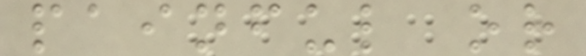painful or
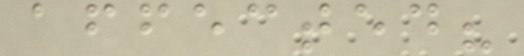affected?
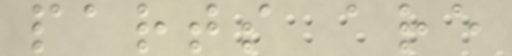parts are
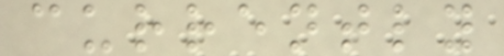currently
